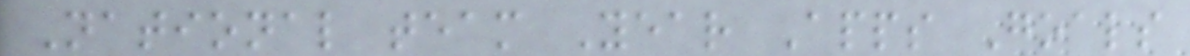National team Year Apps Goals
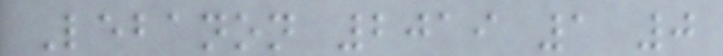Lebanon 2019 1 0
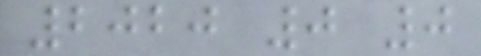2020 0 0
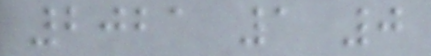2021 1 0
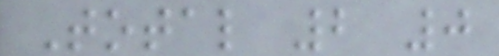Total 2 0
